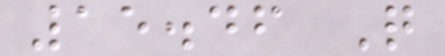15.46 Q
